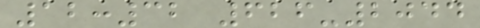12:32 626-2044
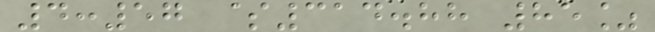4:57 $314.88 85%
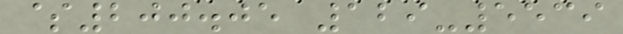$200.05 129-5539
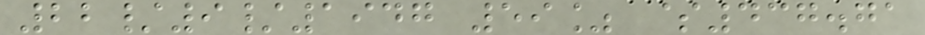22/9/1947 59% $437.71
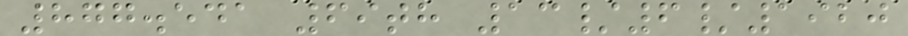877.541 69th 13/6/1920
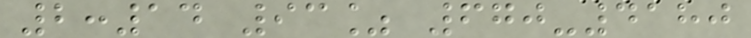2:14 93% 670-4180
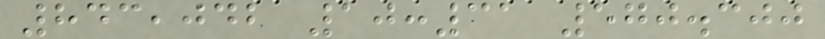843,042 10:31 570.300
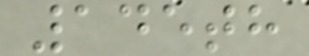145th
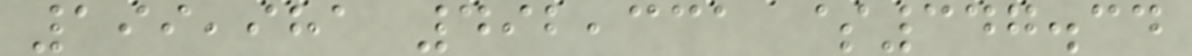199,981 492,331 $347.34
